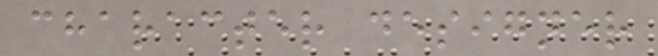character designer
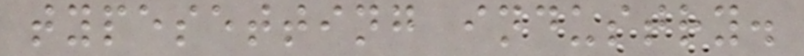typesetting industry.
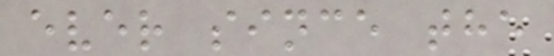ever since the
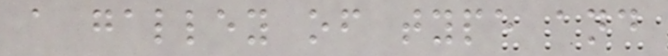a galley of type and
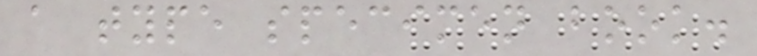a type specimen book.
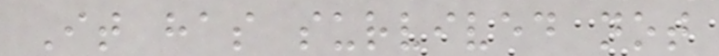It has survived not
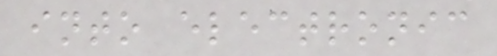into electronic
